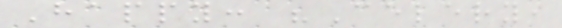Happy: "Celery,
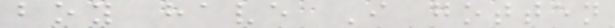boy have I gotten
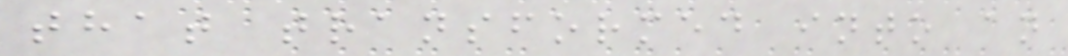that transformed into an
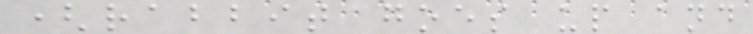(rabbit goes up and
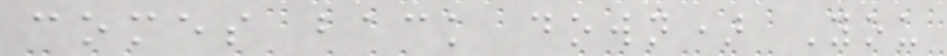comes back down) You
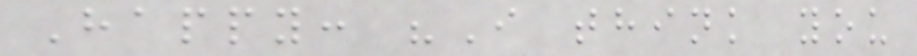Happy: "I think you
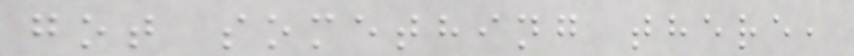got something there,
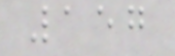157
